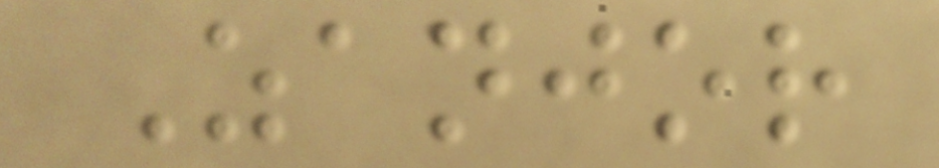Zanjor
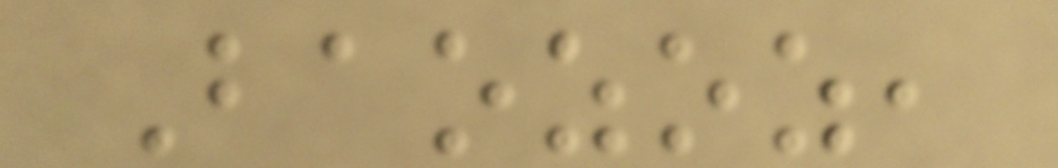Baozoz,
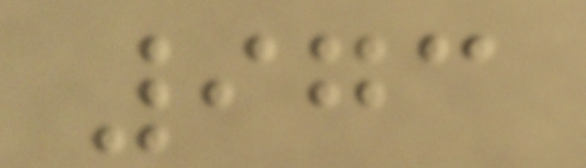973
